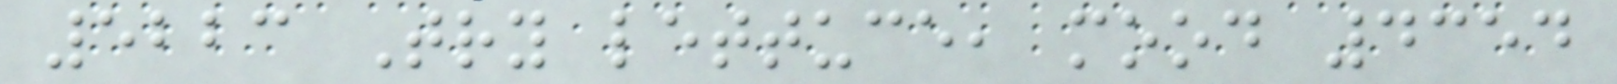5223 Try lettuce, mood 4354
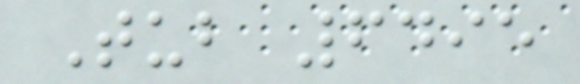Tub 6495
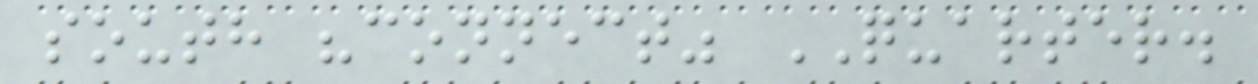south "connect" QUARTER.
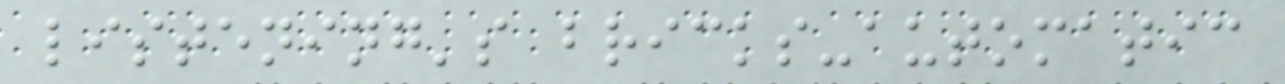listening's bricks-automatic
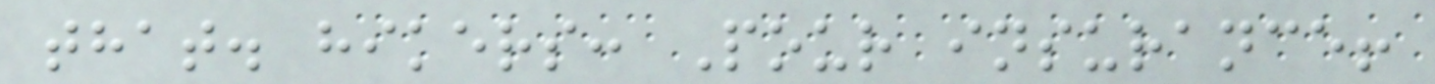that. hikers: Pour insurance!
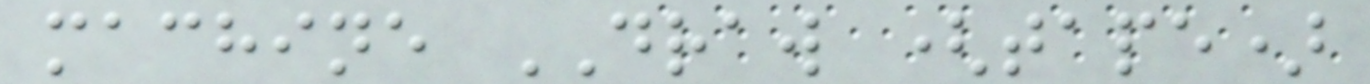machine DRAW (tape)
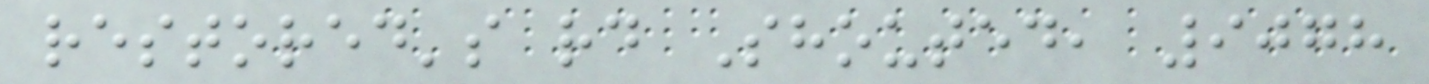restored's rd Shouted, 9078
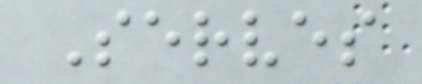Serves
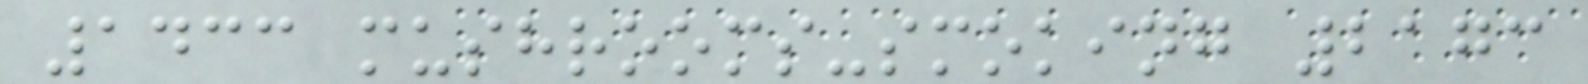1433 mushrooms-smoking 2173
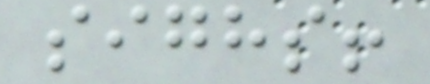sighs!
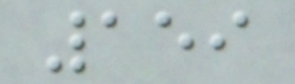159
